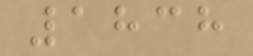1838
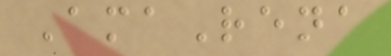AmaRena
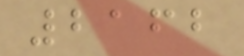2162
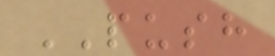PUSH
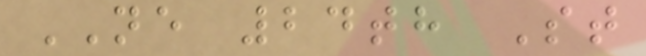NE 24th St
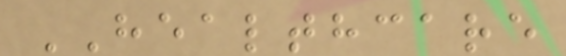HEALTHCARE
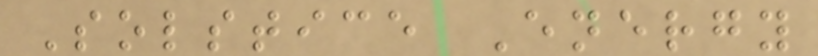Solstice Energy
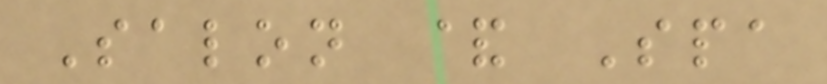Salon & Spa
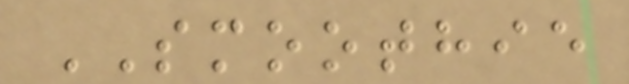SMOOTHIE
